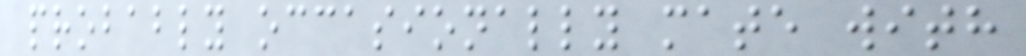probably occasionally mate with
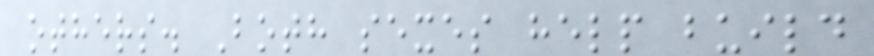others. Both sexes help build
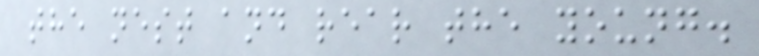the nest and rear the young.
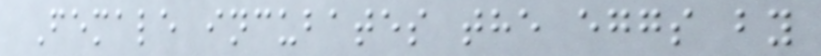Female incubates the eggs by
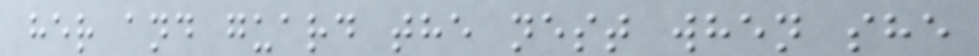her and guard the nest when she
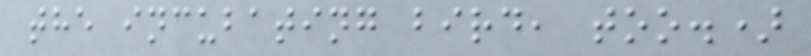the incubating bird, too.)
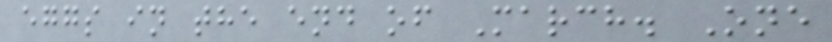eggs in the end of March. One
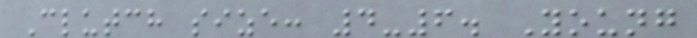Clutch size: 4-6. Young
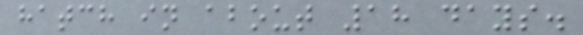hatch in about 18 days.
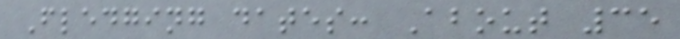Fledging dates: About 35
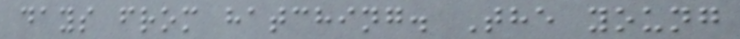days from hatching. The young
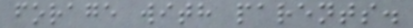forage with parents.
